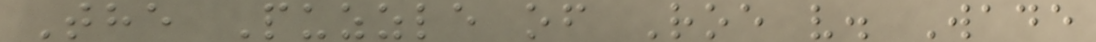The Puzzle of Roe v. Wade
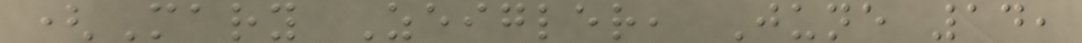(Mary Zeigler, June 14,
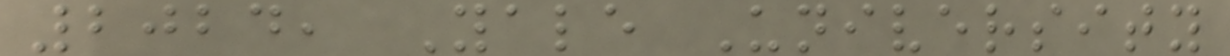2024, Yale University
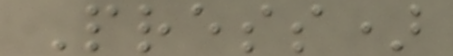Press)
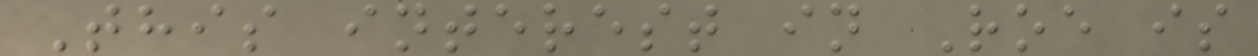This interest in Roe is
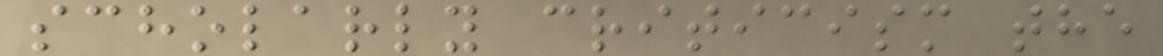scholarly criticism the
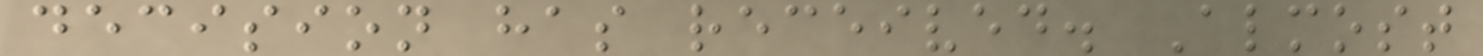decision has received. Almost
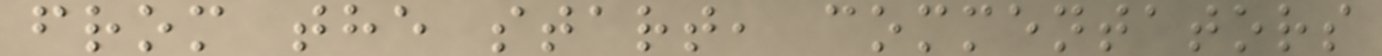from the start, commentators
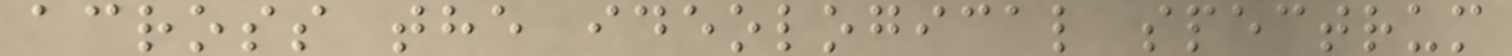across the ideological spectrum
